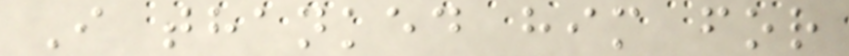I thanked him for
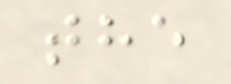the
